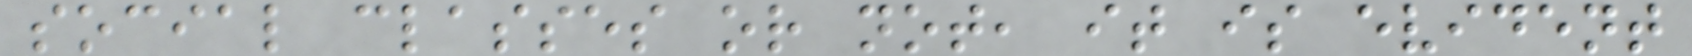social classes or not, it is evident
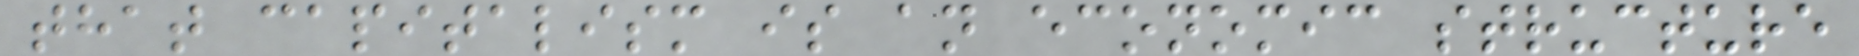that capitalism is an economic structure
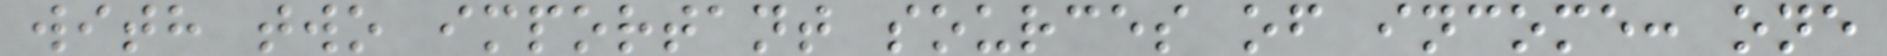with two important sources of income: one
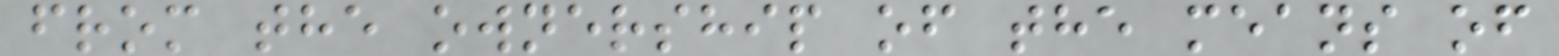from the ownership of the means of
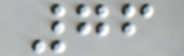76
